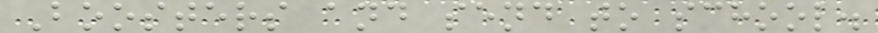Boosters and send to school.
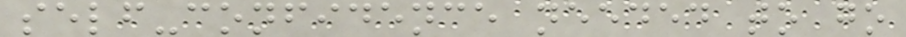self-confidence needed to go
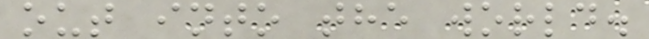out into the world.
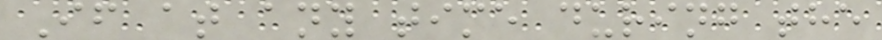If at any time during the
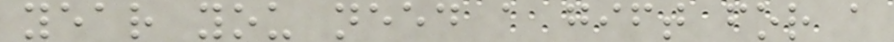year you need a gift for a
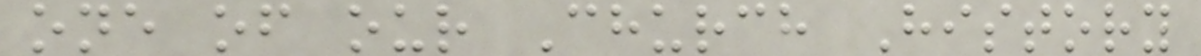one of our Church History
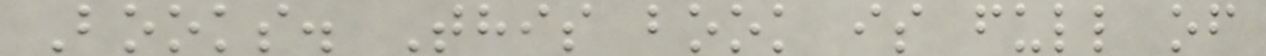Books. This book is full of
